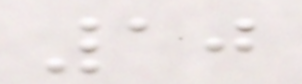10
